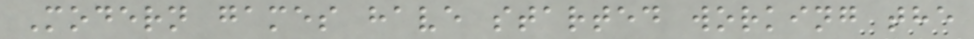Modern games have started working the
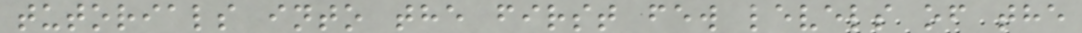tutorials into the first few levels of the
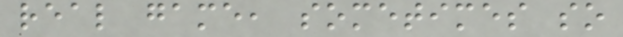real game, sometimes so
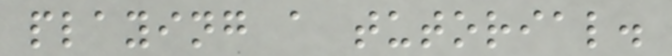playing a tutorial.
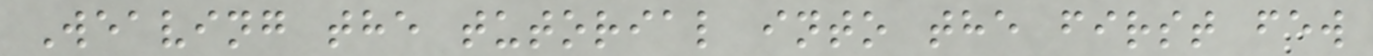Weaving the tutorial into the first few
